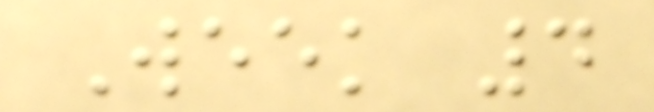Week 4
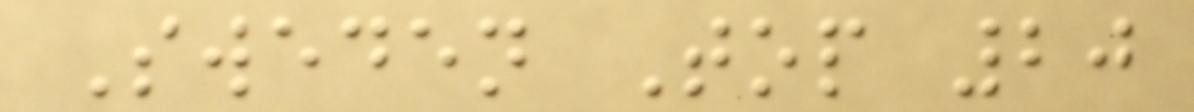Sweden Top 20
